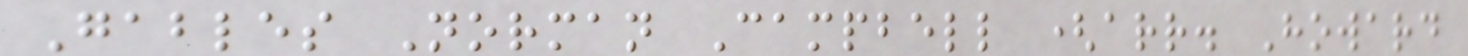Gables Norman Campbell (arr. Howard
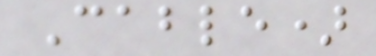Cable)
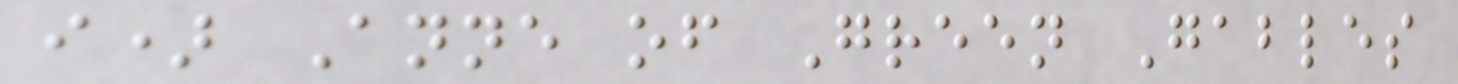i) Anne of Green Gables
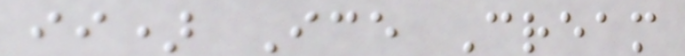ii) Ice Cream
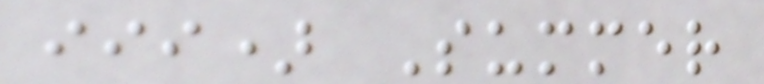iii) Summer
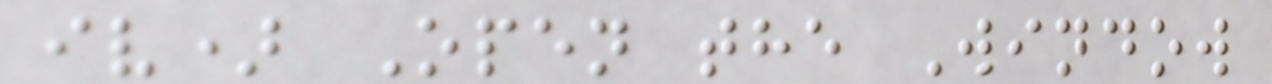iv) Open the Window
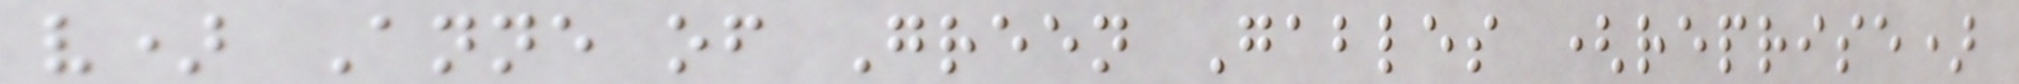v) Anne of Green Gables (reprise)
